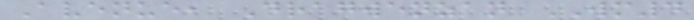Avenue, Dragwenzan WM4
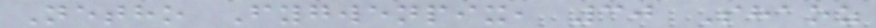Netho Fygwenpix, 30 Shaoz
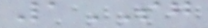1SG
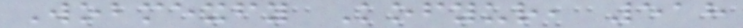Wobmexfy Kofyur, 518
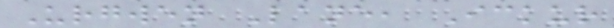Urgwen Lane, Ickur
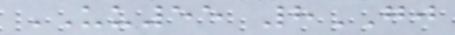UU55 8GJ
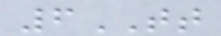6TT
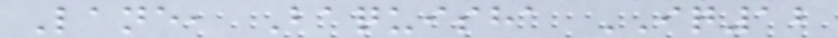Lane, Baquisha IQ12
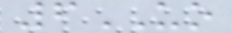6UO
